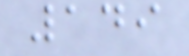149
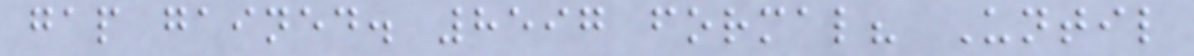gap gained. 8597 formal? Until
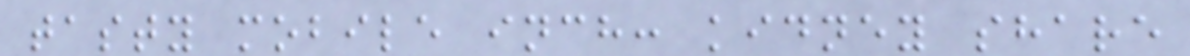tasty mobile inch: kidney share
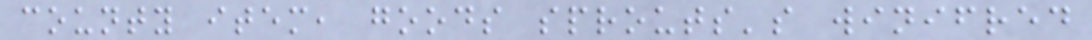county item, goods sprouts's winifred
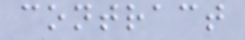contract
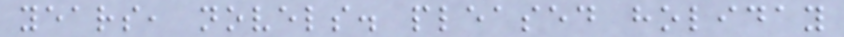years, novels. pleased holiday
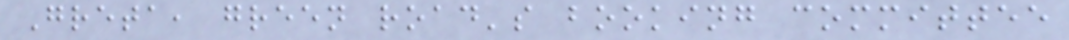Greta, green road's booking committee
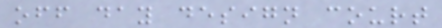off day design court
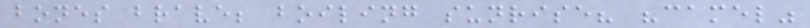bones brave; boiling sunrise? "camel"
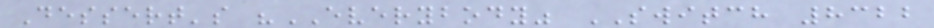Dessert's "EVERYBODY" SWITCH 8322
